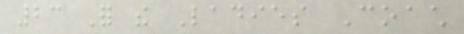23 For the Ladies Coach
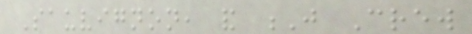Sauvignon, and J Crew
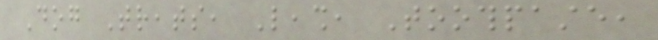Dog Treats, Leash, Toothpaste,
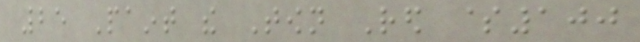25 Paint the Town Red $100
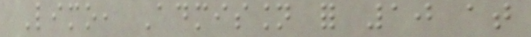Limo, Admission for 10 at
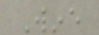Wine
